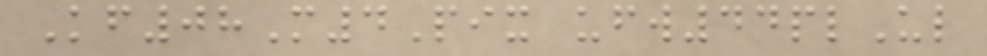Kf08M4Pix ufw44plUl
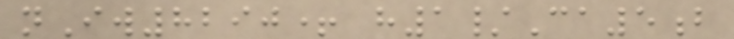nIw8290+ h1/Ca5b
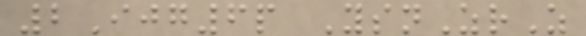2Ijg6p YsnZrZ
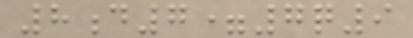8d7=7q9
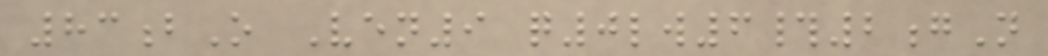83bO Ven9 q0lw6#2gN
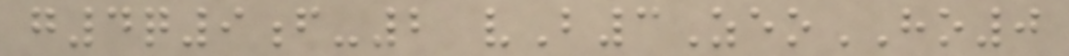g4q9f-2 vB3ZeoHO0
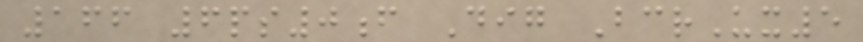166 6ps0f Dig BcrUx5
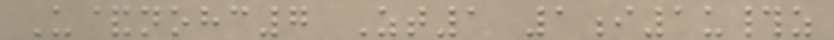U&nohc7 Zt1 1i1u#z
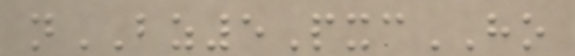nBZ5PxcHO
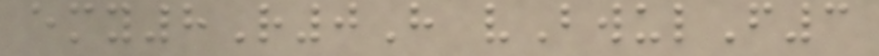emy8R0H vBwulF3
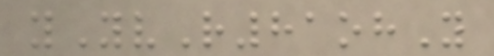yYvR81ohY
